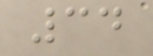34
